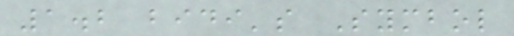1.2 bidi's Symbol
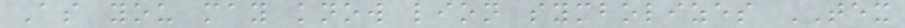As you may know lion symbolizes TEX
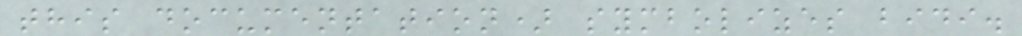this documentation) symbolizes bidi.
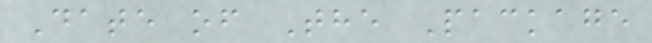Date of The Package
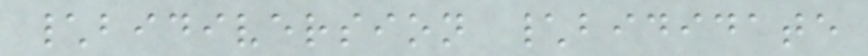\bidiversion \bididate
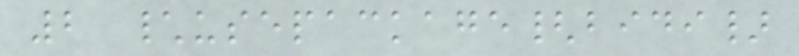2 \usepackage{bidi}
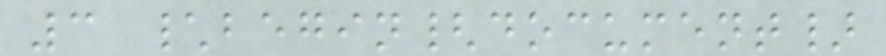3 \begin{document}
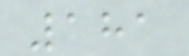181
